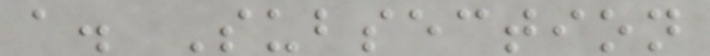a. Subsection
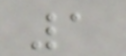1
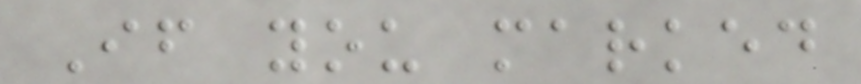If you marked
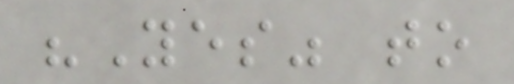"Yes" to
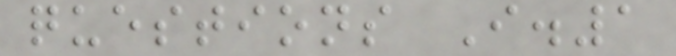questions I.1
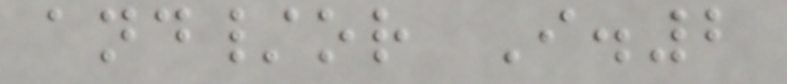and/or I.2
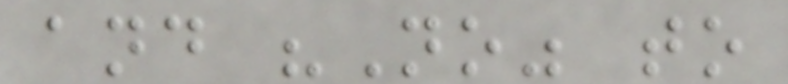and "No" to
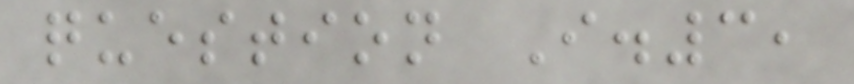question I.3,
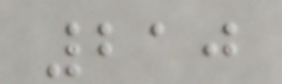210
